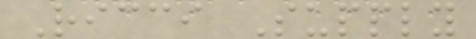Ricci Supply
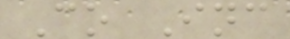Co Inc
